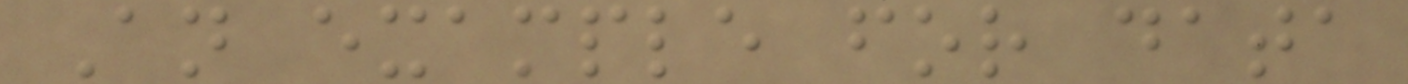An example for data
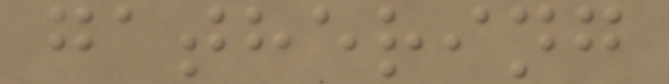gathering
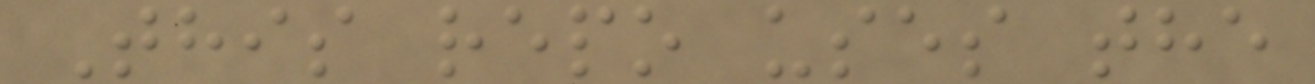This repo uses the
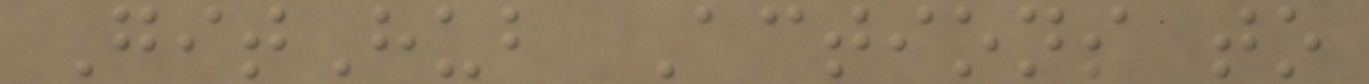GitHub Actions to
